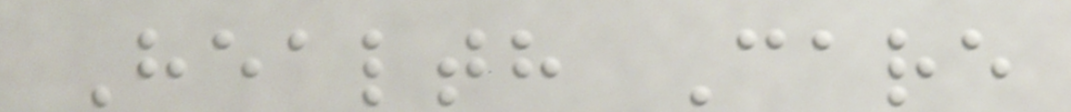Health Care
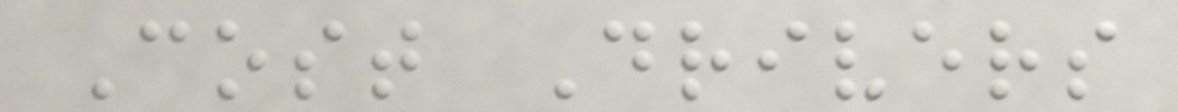Cost Drivers
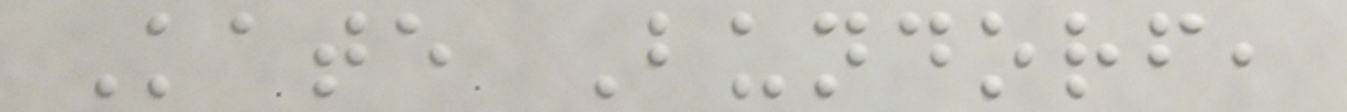Kate Bundorf,
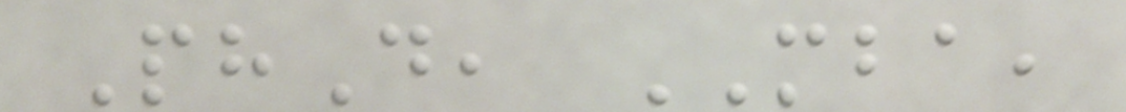PhD, MBA,
